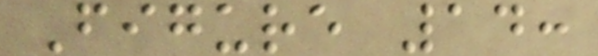Figure 14:
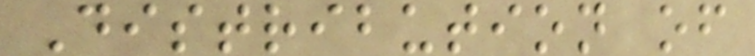Distribution of
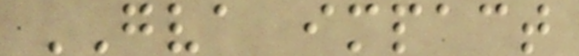GVA impact
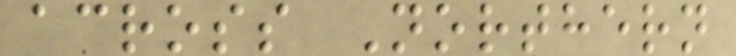across Northern
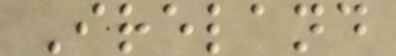Ireland
